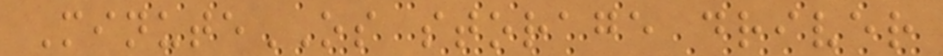MinuteOS storage driver
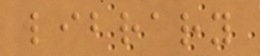library
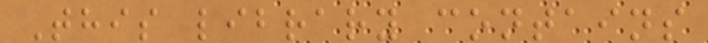This library contains
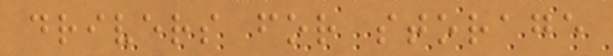drivers for storage
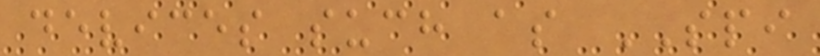devices such as SPI
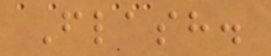Flash.
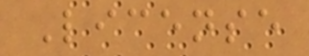License
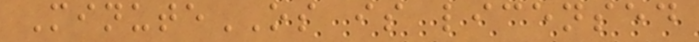MinuteOS is licensed
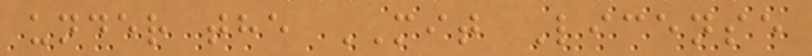under the MIT License
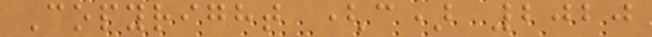Copyright (c) 2020
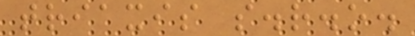triaxis s.r.o.
